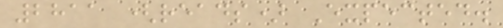2811 (reads) Expected.
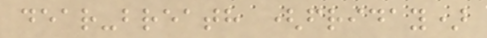dear-breath (friday)
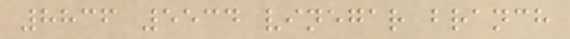8836 5534 vinegar branch
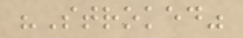"Stroked"
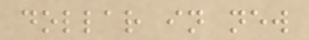dollar in new
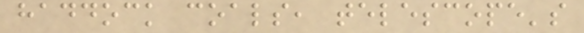haddock coals, telescope's
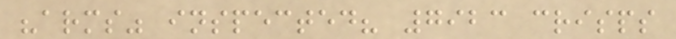"arms" inspected? 7923 crisps
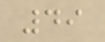49
